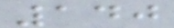140
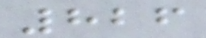826
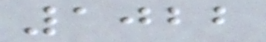1022
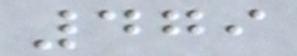479
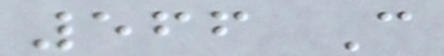566 C
